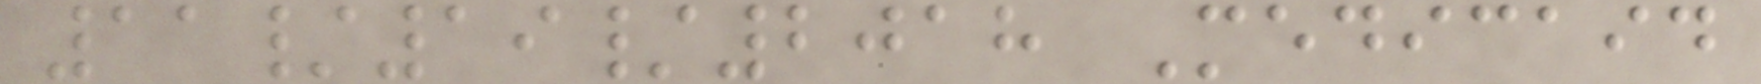11/19/2018 Medicaid
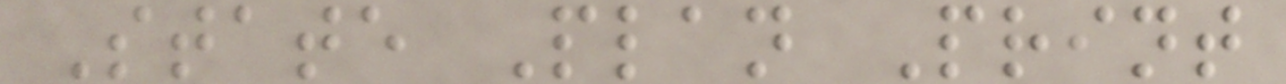State Plan Print
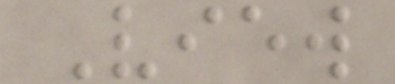View
